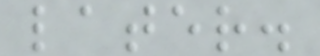later.
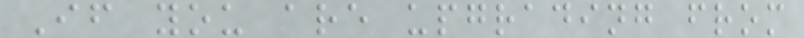If you are upgrading from
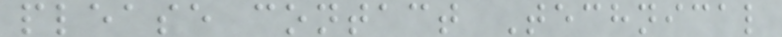please contact Technical
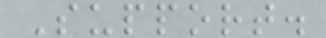Support.
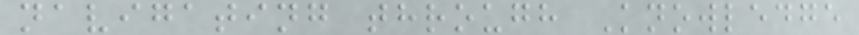navigating through Knowledge
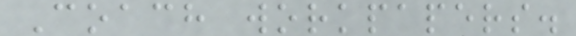Coach workpapers.
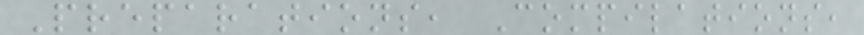Preparations, Compilations,
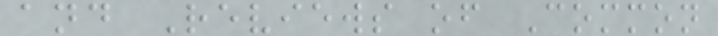and Reviews of Common
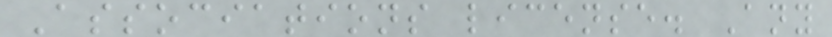Associations license. Any
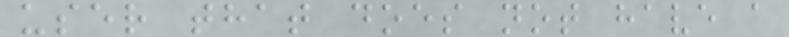user that does not have a
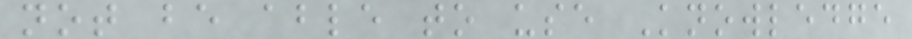not be able to use Knowledge
